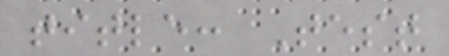title: Test
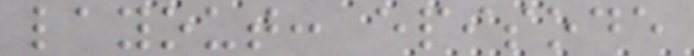layout: episode
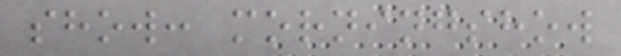show: morningshow
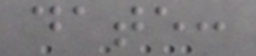date:
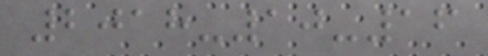2018-10-16
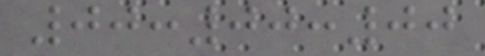00:00:00
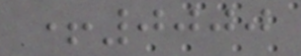+0000
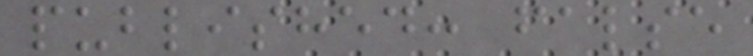published: false
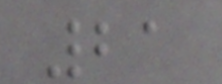21
